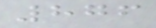876
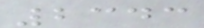2343
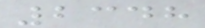2348
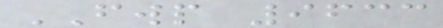FWP 9633
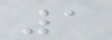1
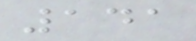141
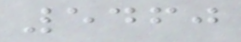5460
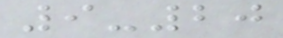9-20
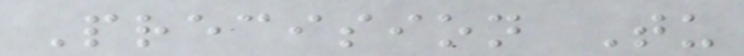Precision Tu
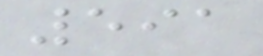591
